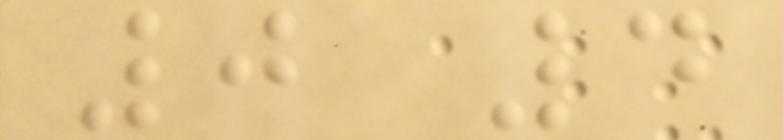0 4
